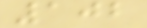102
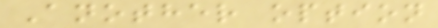Another option
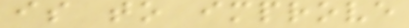is to improve
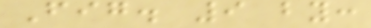Fig. 9 by:
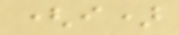(i)
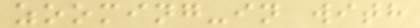zooming-in with
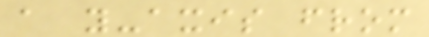a y-axis from
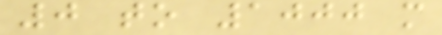0 to 1000 m
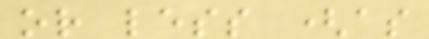or less (as
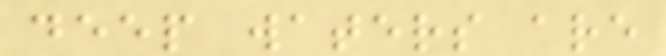deep waters are
